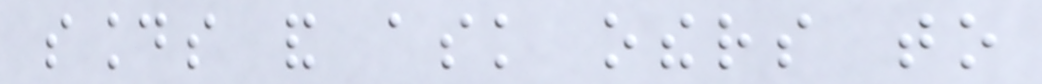sounds and ask others to
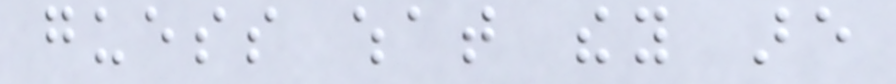guess what they are
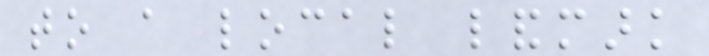to a local landmark
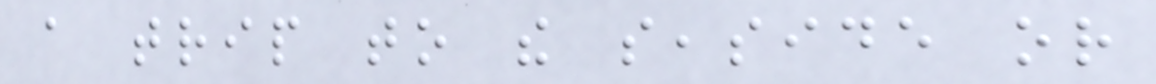a trip to the seaside or
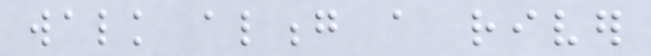walk along a river
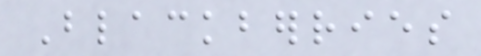Blackberries
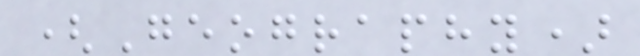(Geography)
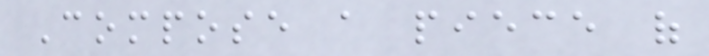Compose a piece of
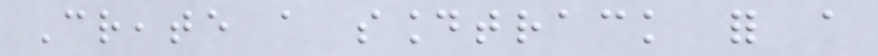Create a soundtrack for a
